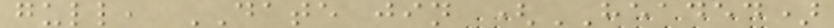gull, DATE jin (HEADED)
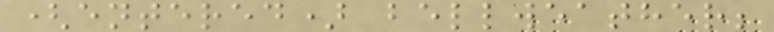(entered) bellweather;
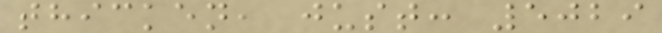thicken, just: 5029
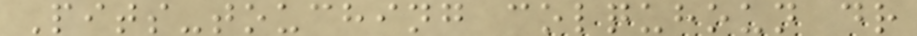Pits-touching colquhoun dr
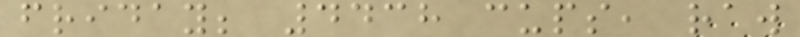friday; 4438 cups, raw
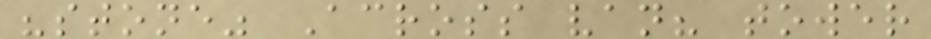"stone" Across van? tower
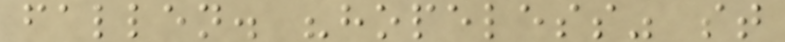fallen. "hopeless" st
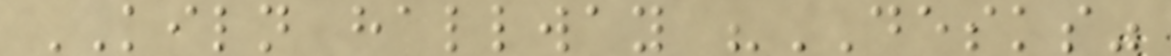KILN hallway "DESKS"
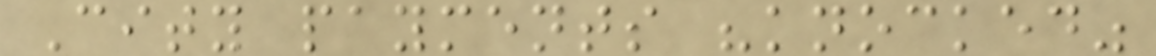City payments "knocked"
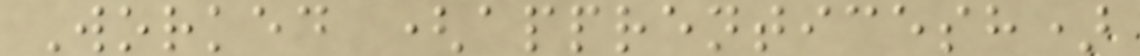Worked (apprenticesh)
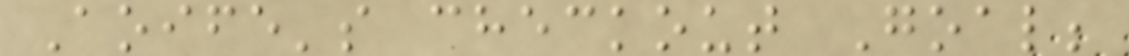Aoife's checkout Goal;
